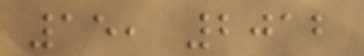15, 2012
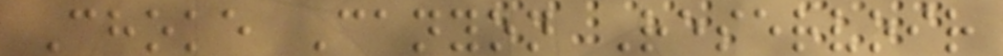Choke Canyon Reservoir
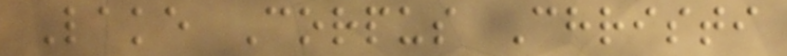Lake Corpus Christi
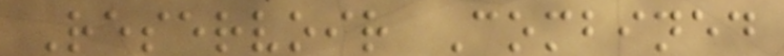Reservoir Combined
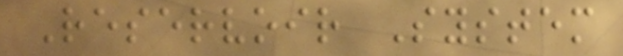Reservoir System
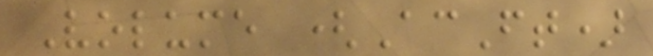Volume (AcFt)
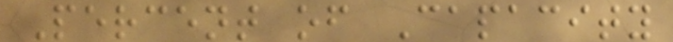Percent of Capacity
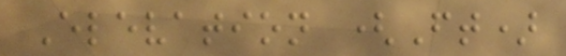Elevation (Ft)
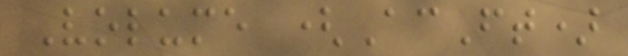Volume (AcFt)
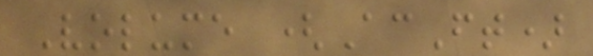Volume (AcFt)
